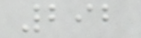292
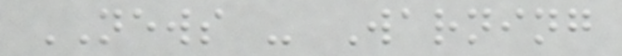NEWS - Warning
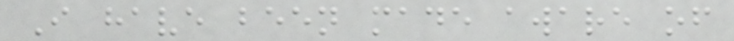I have been made aware of
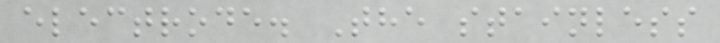electrode. The stainless
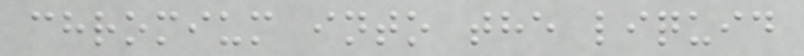chromium into the liquid
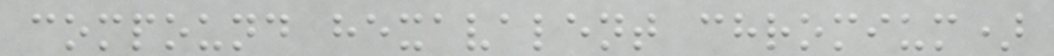compound hexavalent chromium)
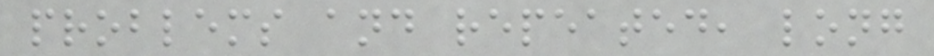problems and repeated, long
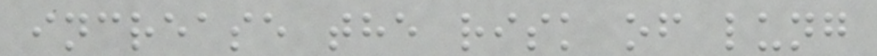increase the risk of lung
